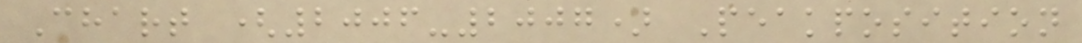Chart (2006-2007) Peakposition
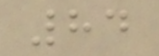84
